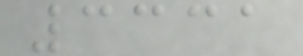3331
